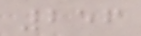256
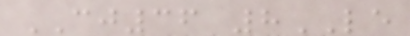CJ36 8LE
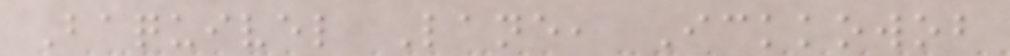Baquivel Lane, Ickkowob
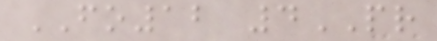FO12 4PR
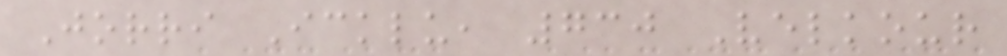Jorri Icklu, 730 Velkour
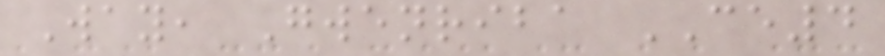Way, Gwenriba CE4
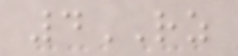4RZ
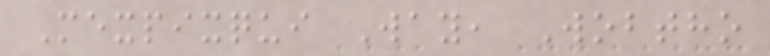Mexpixqui Way, Wobtho
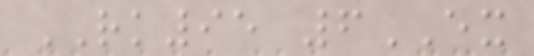RK95 6EX
